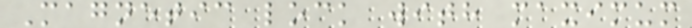Magnetic lock with maximum
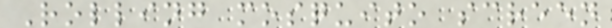Rolling mosquito screen
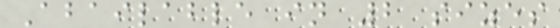Abailable in 2 sizes
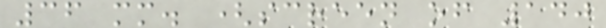36 mm. (screen of 140
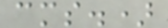cms.)
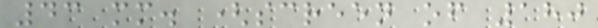43 mm. (screen of 180
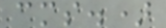cms.)
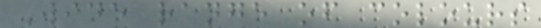Wide range of colours
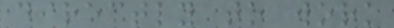directly to work
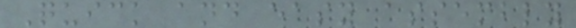Quick and easy assembly
